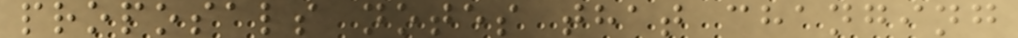proposals notes that changing
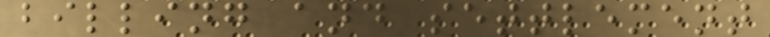billing and settlement
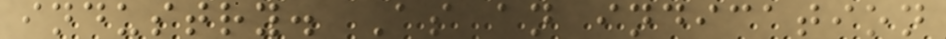industry. As an indication
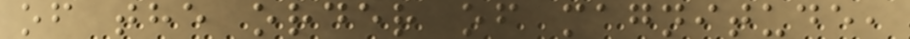of the order of magnitude,
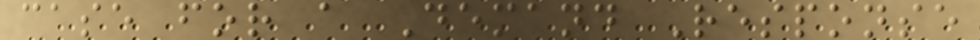case for a Demand Response
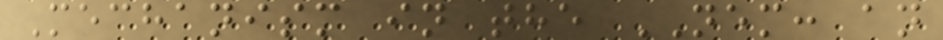Mechanism in the NEM: an
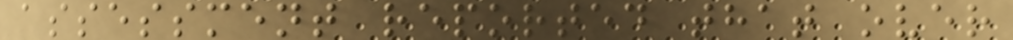assessment reported that over
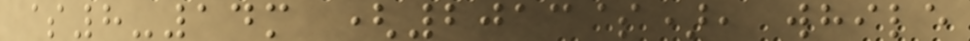$8-14m (2013$), while
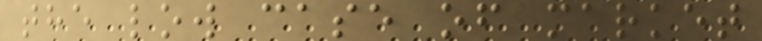the low case of market
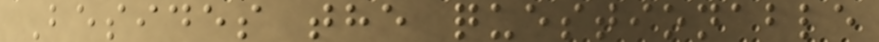Besides the questionable
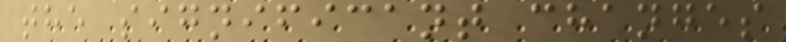the significant changes
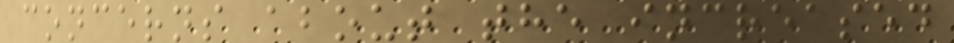concerns about the increased
